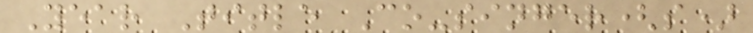Year Title Co-singer(s)
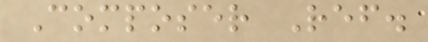Composer Ref.
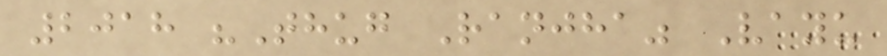2018 "Thug Ranjha" Vayu
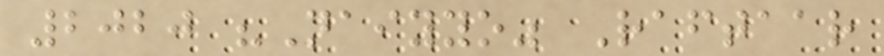2020 "Naiyyo" Raftaar
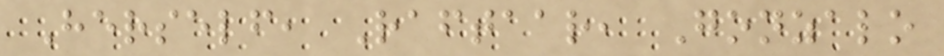Herself, Raftaar, Gonzalo
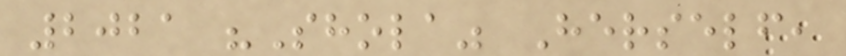2021 "Shola" Herself,
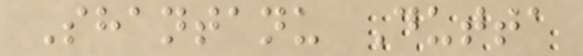Shantanu Dutta
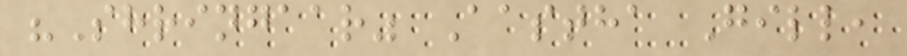"Shringaar" Aastha Gill,
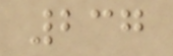237
